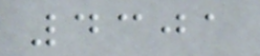4301
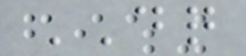DQ
